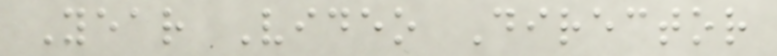Year Video Director
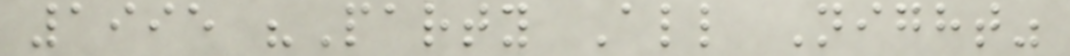1995 "Party All Night"
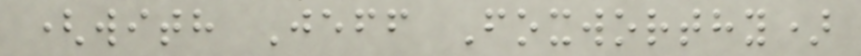(with Jeff Foxworthy)
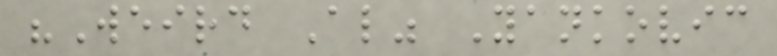"Weird Al" Yankovic
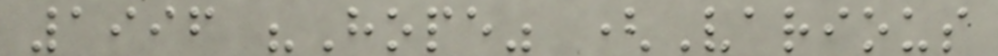1996 "Hope" (Various
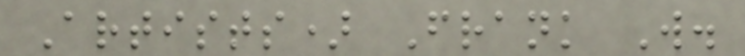Artists) Frank W.
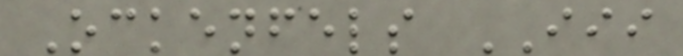Ockenfels III
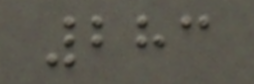283
